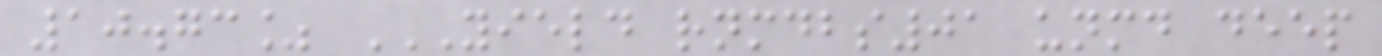10.73% YIELD RNMDBS01 UNMD DEEP
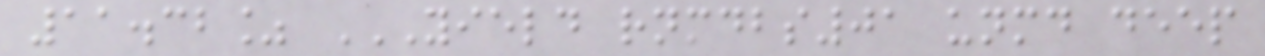11.32% YIELD RNMDBS01 UNMD DEEP
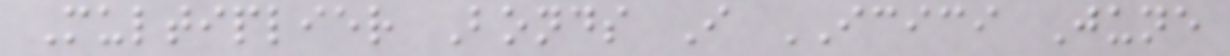Multiplier Bonds I ICICI June
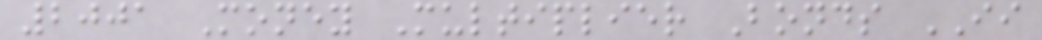2001 Money Multiplier Bonds II
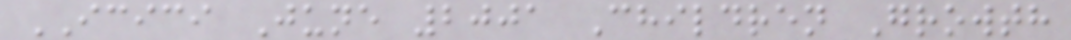ICICI June 2001 Children Growth
